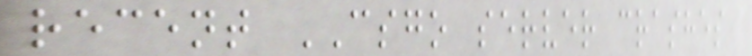recent CSGO server crashes
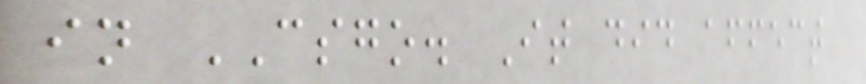in CSGO. It did affect
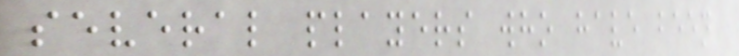several players who have been
